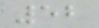52
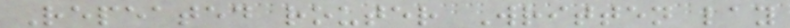Repeated router Written lay
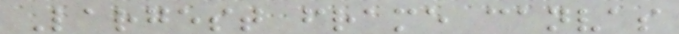Largest frame canvas
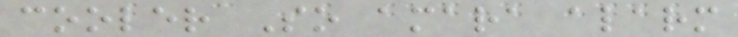cooler So amara alarm
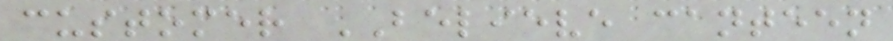customer BELIEVE canteen
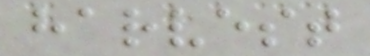harvest
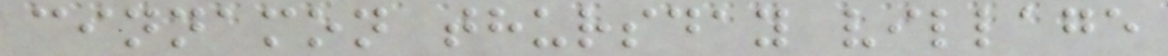cinnamon thursday village
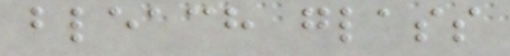bleach glass
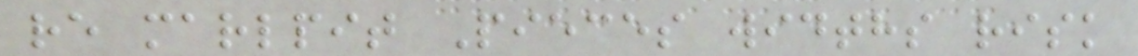re marlpit Pieces widths risk
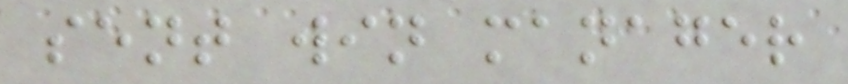sent win manager
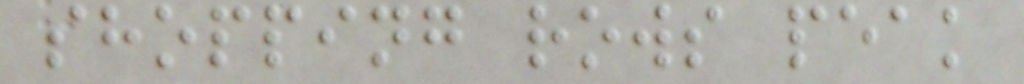shopping rows peak
